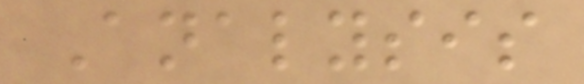Analysis
